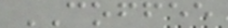COFFEE
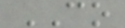CO
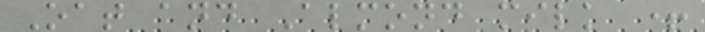Oat and Almond milk +
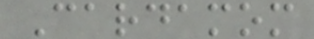Cardamom
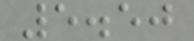5.50
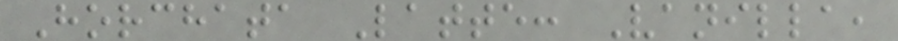Horchata Latte: Vanilla,
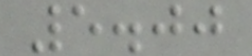5.00
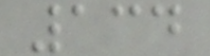134
